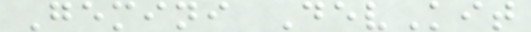Gemini DevKit
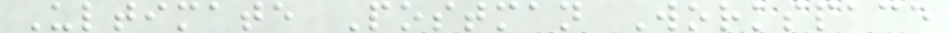Ultimate Postman Workspace
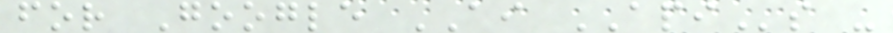for Google AI APIs -
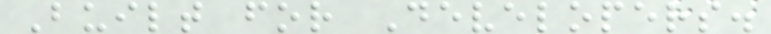Built for Developers.
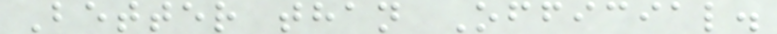Better than Official.
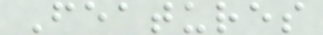Features
